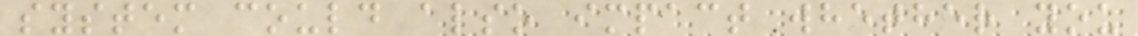system could also impact whether you
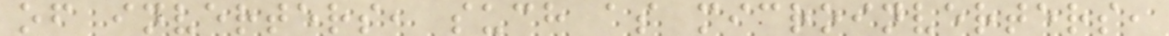of inverters, such as microinverters,
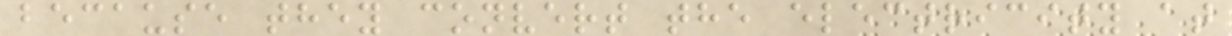because they convert the electricity at
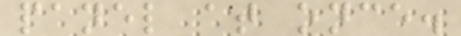panel at once.
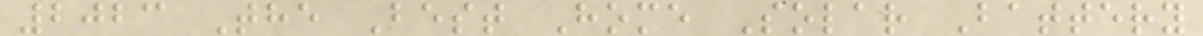2023 The Best Home Solar Battery
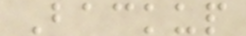Backup
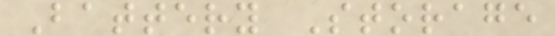Battery Storage
